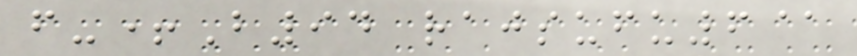f-+B94 rajsufu6@
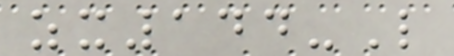zx144-L
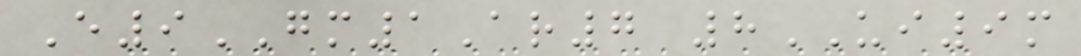E9GM1Ar7 8UI9m
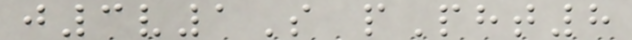j3v1S pPht8
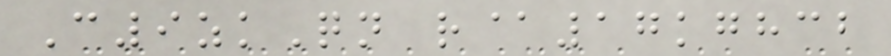C9zkQn r@17kghcb
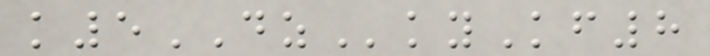k5DZkyKf8
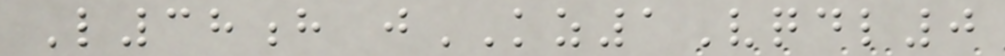L38h jKZ1Vqdl0
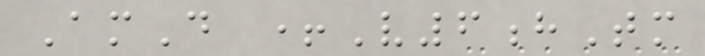AmD +V6hTm
